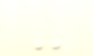-
